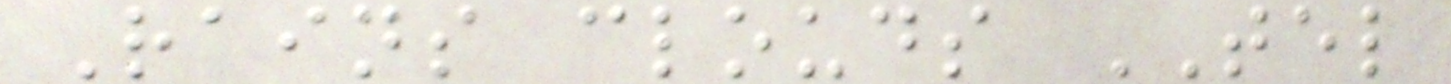Rains clouds TEL
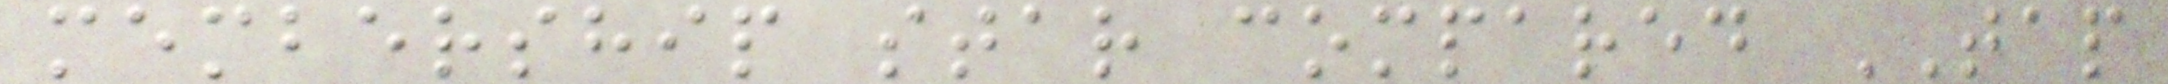membership star compared TAP
